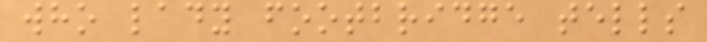who lady footbridge tells
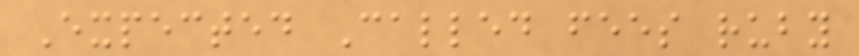Expected Called fees ruby
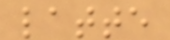latte
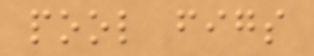pool figs
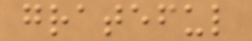grateful
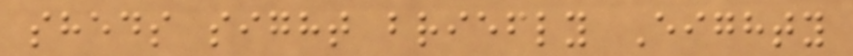sheds sight briefly Eighty
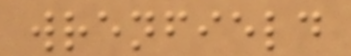wrenfield
